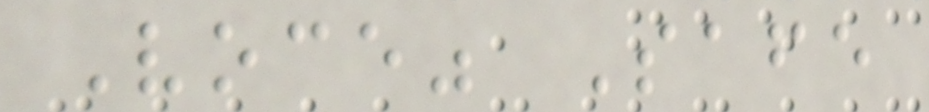Voce" Safe
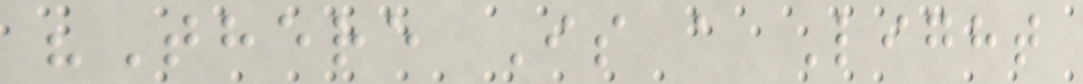"There Is a Light
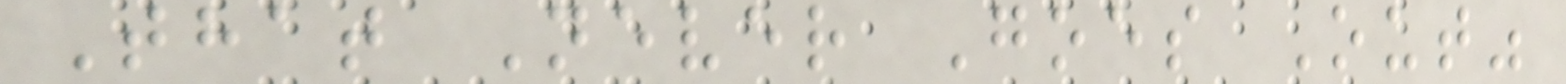That Never Goes Out"
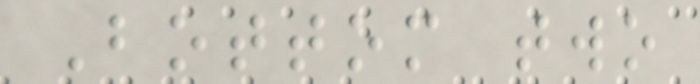Bottom two
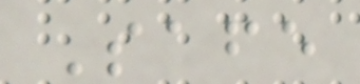Safe
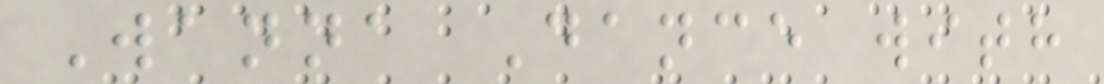Wanna Dance with
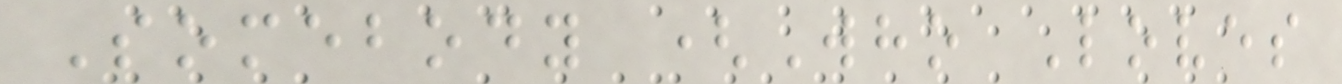Somebody (Who Loves
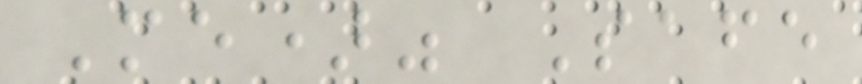Me)" Safe
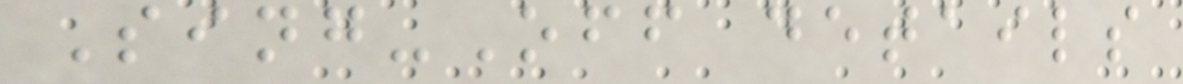Sing-Off details
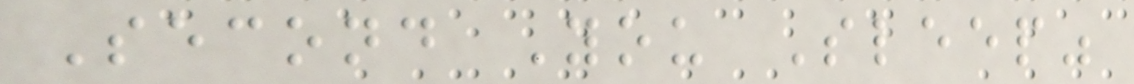Second You Sleep"
